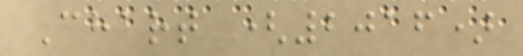Chart (2016)
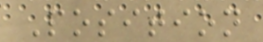Position
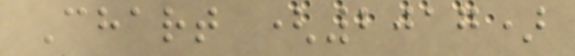Chart (2017)
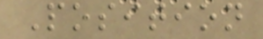Position
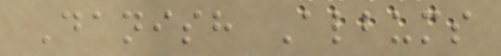Danish Albums
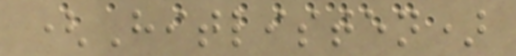(Hitlisten)
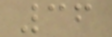36
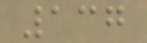137
